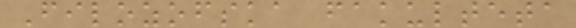Filozofska fakulteta
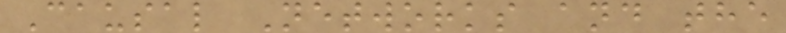Causal Networks and the
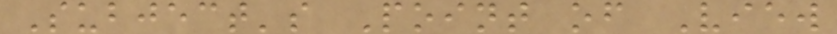Subject's Point of View
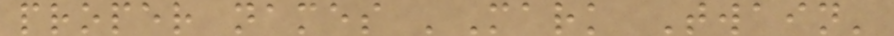proper names 'Mark Twain'
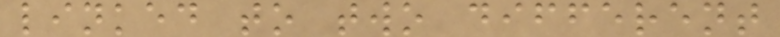linked to two different
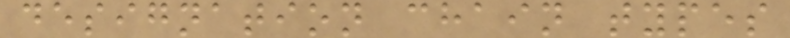designation chain types
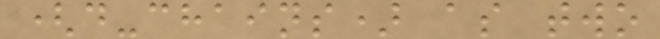(d-chains) as two
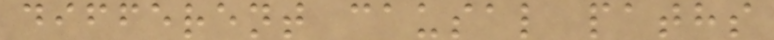different causal paths
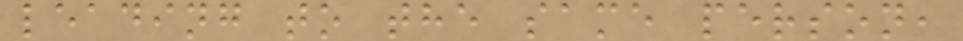leading to the same person,
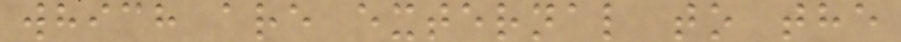which are external to the
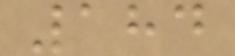184
